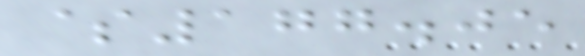$177.05
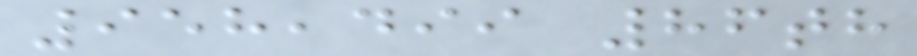958,499 86th
